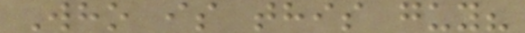Who is this guy?
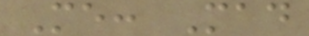Me: Mad
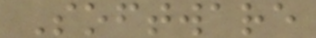Software
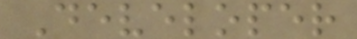Developer
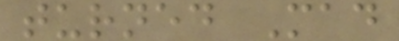turned Mad
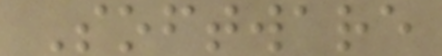Software
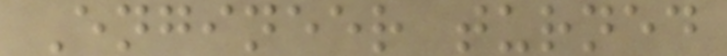Engineer turned
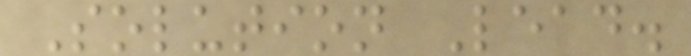Solution Lead.
